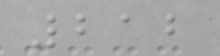212
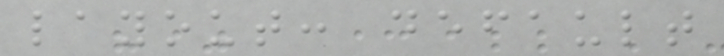layout: default
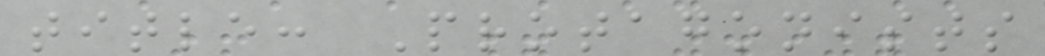title: Protagonists
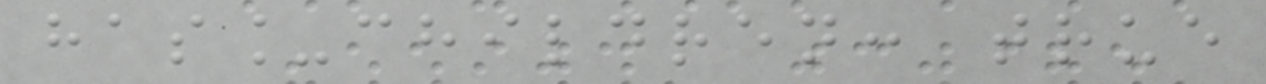has_children: true
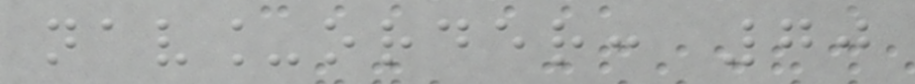nav_order: 70
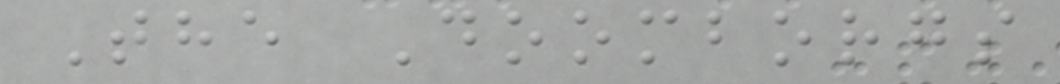The Doomborgs
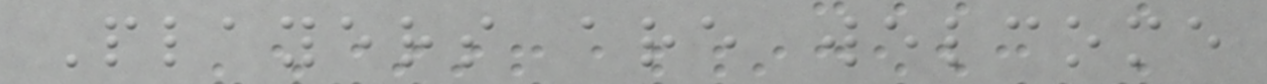Players are welcome
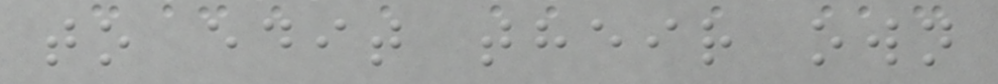to edit their own
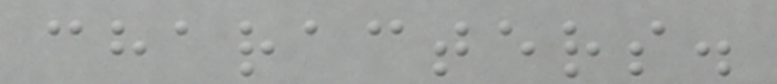characters.
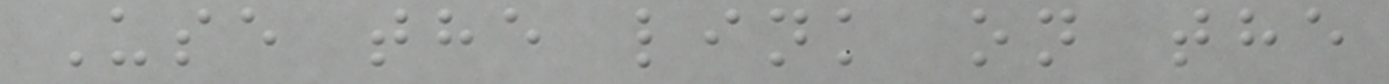Use the link on the
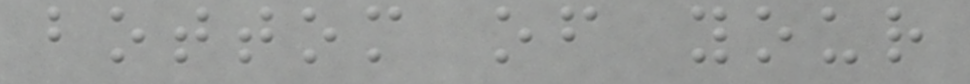bottom of your
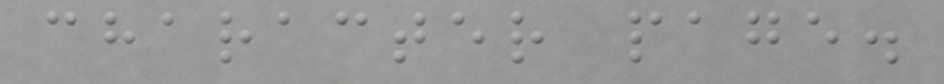character page.
